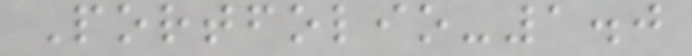Portfolio-1.0
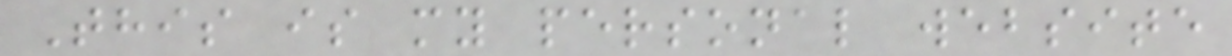This is my personal website
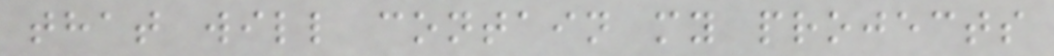that will contain my projects
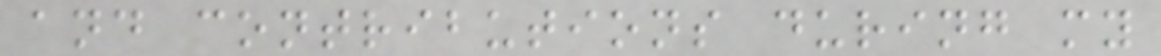and contributions during my
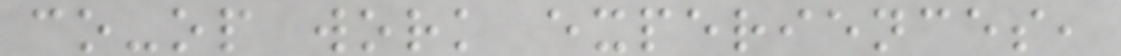co-op work experiences,
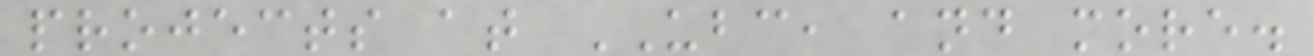projects at UBC, and more.
